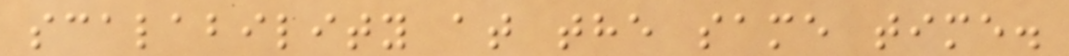scalability at the same time.
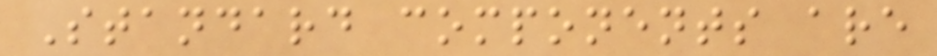Standard components are
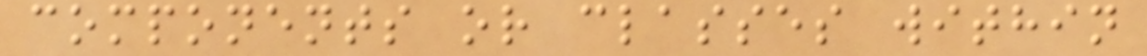components or classes within
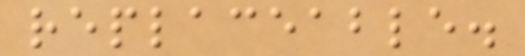replaceable.
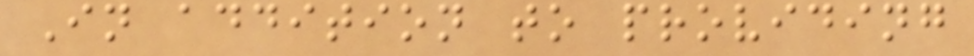In addition to providing
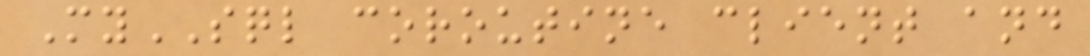MySQL coroutine client and
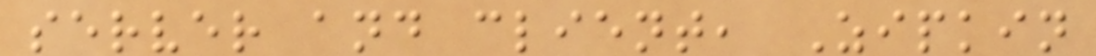server and client, Zipkin
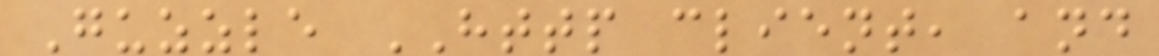Guzzle HTTP client, and
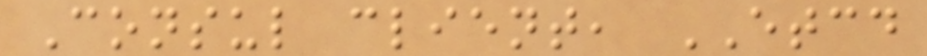Consul client, ETCD
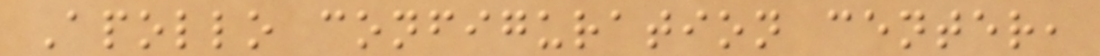Apollo configuration center,
